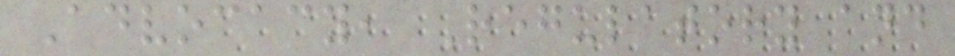Advocacy, Regulatory and
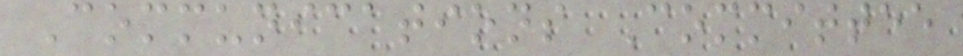Communications Committee
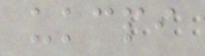ukcpi
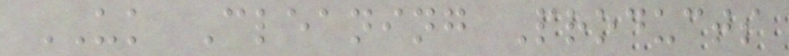UK Cleaning Products
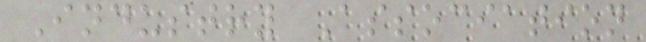Industry Association
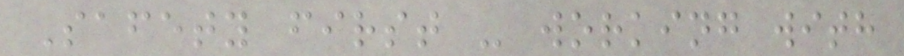Safety first - working with
